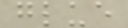glue
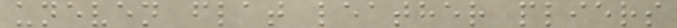uneven flat leather pliers
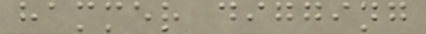hammer digging
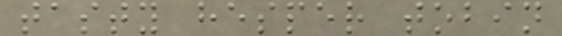tasty hesper tobin
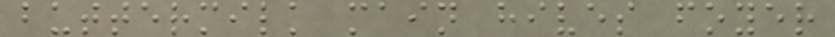buttermilk main hives foyer
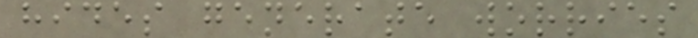hides generate worries
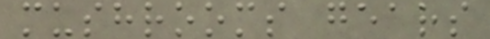mushrooms gears
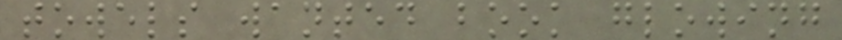towels wanted book glowing
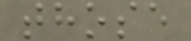those
